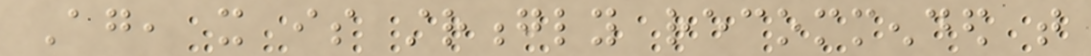Again, it is strongly recommended that
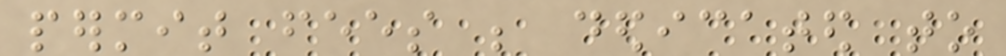permit fees be dedicated to
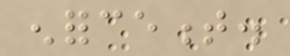enforcement.
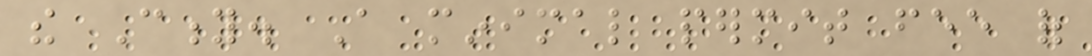the City. A minimal permit fee of
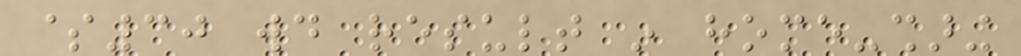$30 would result in home-sharing
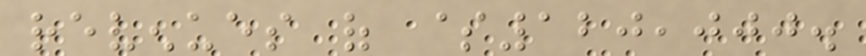revenues of $120,000.
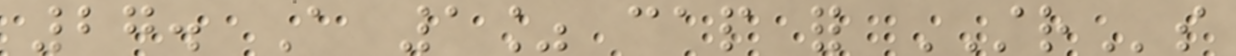27. A 1% cap for STRs
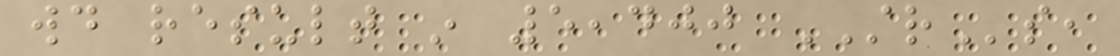would result in 5,400 STRs,
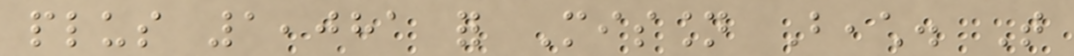plus 1,081 for Mission Beach. That
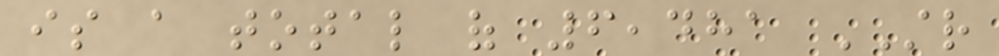is a total of 6,481 STR
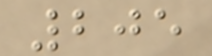205
